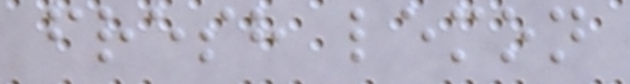fresh lemon
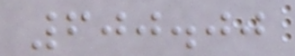600.00
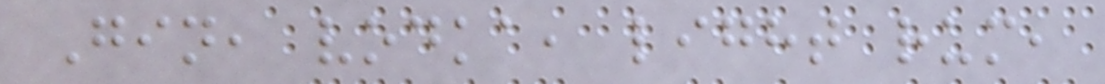Gin, vodka, light rum,
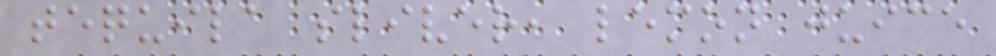tequila sliver, lemon juice
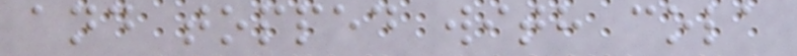and topped with cola
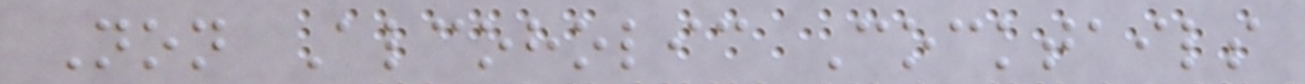Non Alcoholic Cocktails
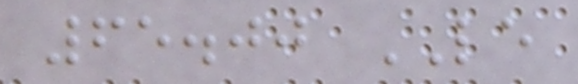65.00 LE
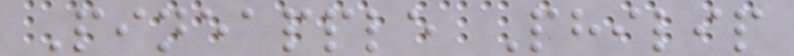Pineapple Philip
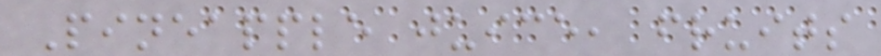Pineapple juice, fruits
